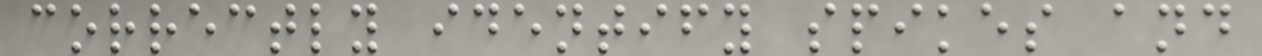correctly identify spikes and
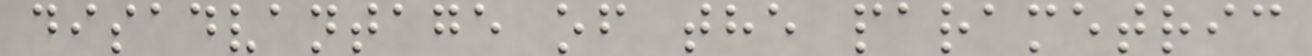disadvantage of the parametric
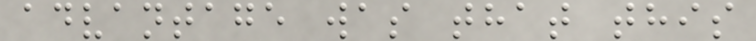advantage was that this
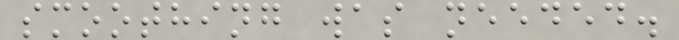smoothing was needed.
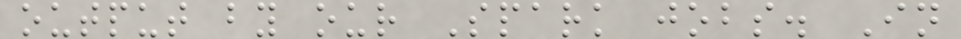output by our Spark jobs. In
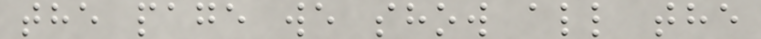the page we show all the
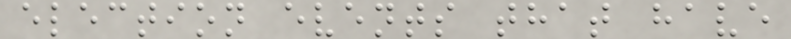election events that have
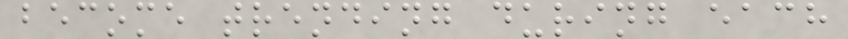become trending during each
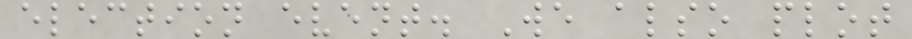election event. We also plot
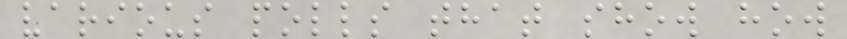various polls that show how
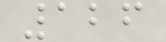126
